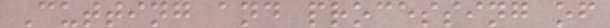Cutting and processing of
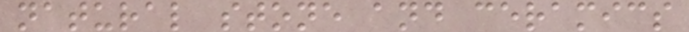natural stone and ceramics
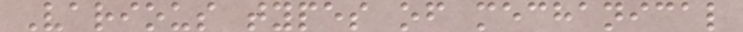Various types of mechanical
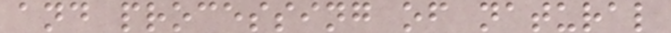and processing of natural
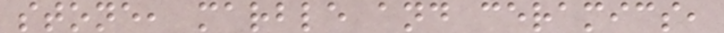stone, marble and ceramics,
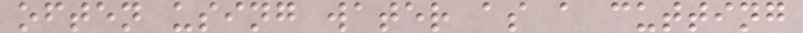often using water as a cutting
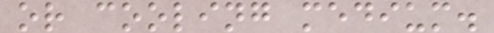or cooling medium.
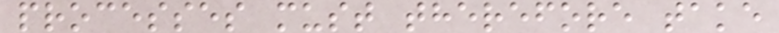processes must therefore take
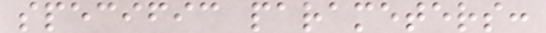specific parameters:
